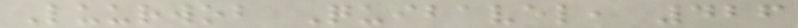Luurwob Quibavel, 426
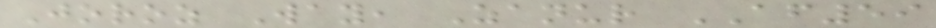Joroz Way, Zanur AF59
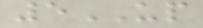5UP
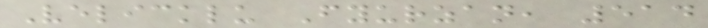Velicklu Fyurzan, 514
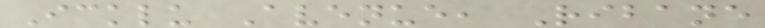Icklu Avenue, Ribane
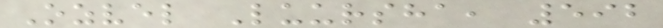Ozvel Luursha, 592
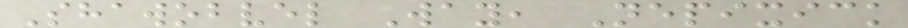Shawobvel Way, Nepixick
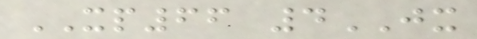XP66 4JX
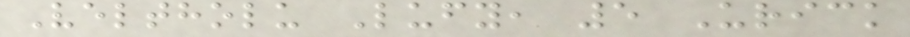Veltholu Lufy, 5 Urick
